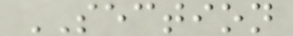SECTION
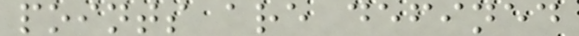points are defined
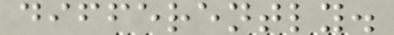differently.
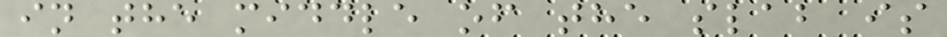in the middle of the slab is
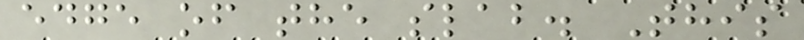edge of the slab. This
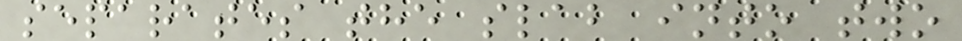separates the slab into two
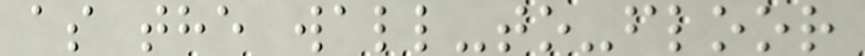as the wall-to-floor
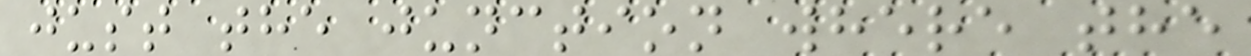just the junction where the
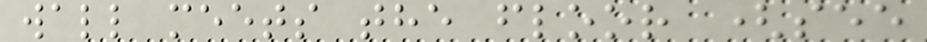wall meets the floor (see
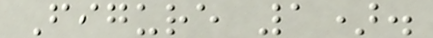Figure 1).
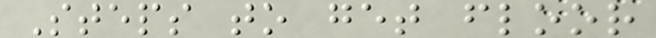Steps to get floor
